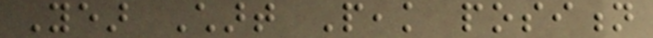Year Chart Peak position
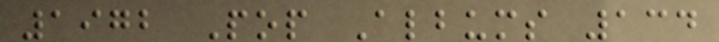1972 Pop Albums 134
